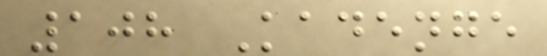108 Kadenge
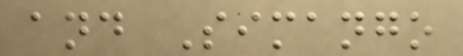and Simango
